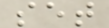set
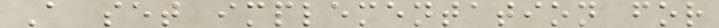A set implementation for
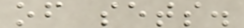of sets.
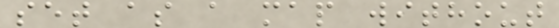set as a map without
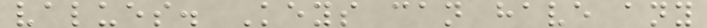values. Keys can have any
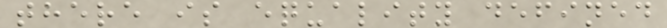there is equality defined
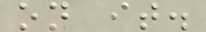on it.
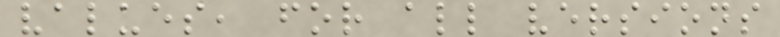values, for all versions
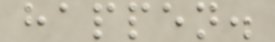happen.
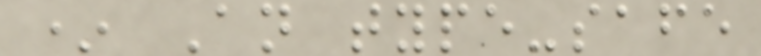* An type-safe
